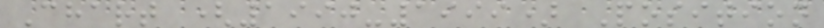Chart (1990-1999) Position
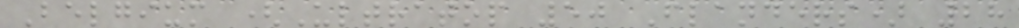Belgium (Ultratop 50 Flanders) 28
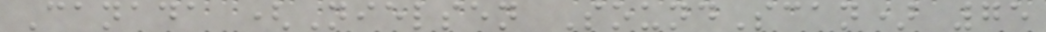Canada (Nielsen SoundScan) 75
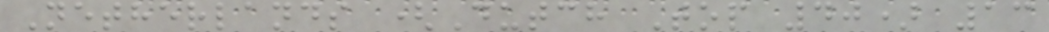Netherlands (Dutch Top 40) 13
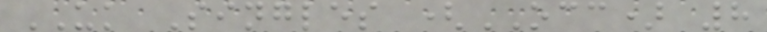UK Singles (OCC) 8
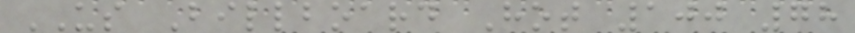US Billboard Hot 100 78
